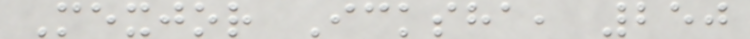Mexjor Icksha, 250
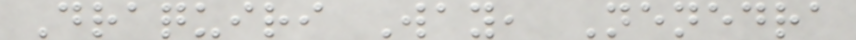Draquiri Way, Nenedra
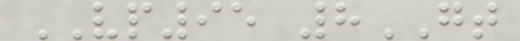VP95 8GT
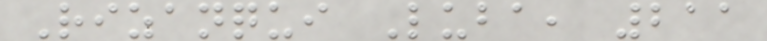Rizanqui Luba, 211
